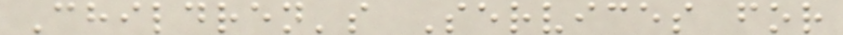Children's Services for
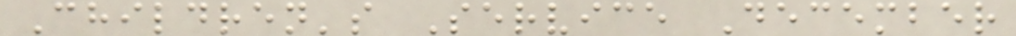Children's Service December
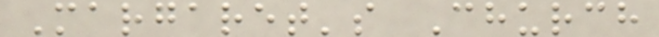Margaret's Church
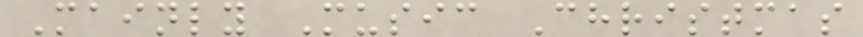Mainly Music Christmas
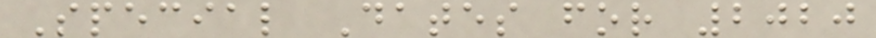Special Dates for 2020
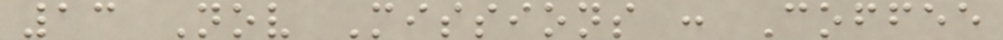13 Nov Missions : Coffee
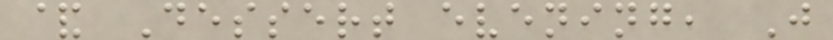& Dessert evening, J
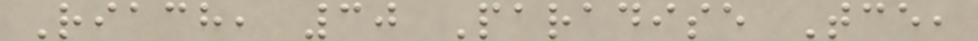Riach, 30 Paradise Tce,
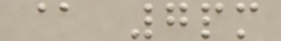@ 7pm
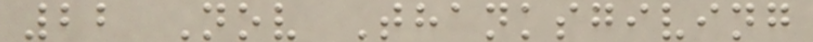22 Nov Thanksgiving
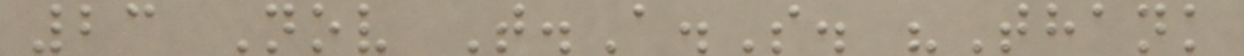23 Nov T.A.S. "Thank
